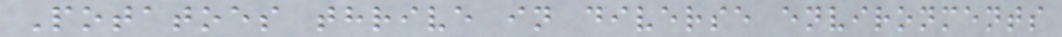Potatoes thrive in diverse environments
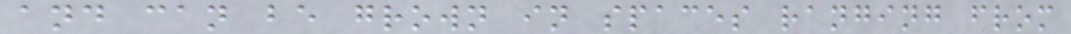and can be grown in spaces ranging from
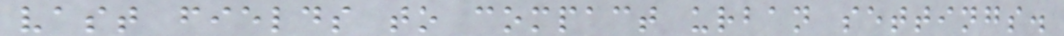vast fields to compact urban settings.
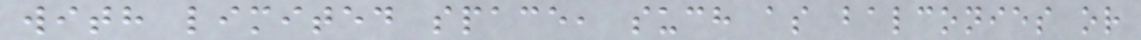with limited space, such as balconies or
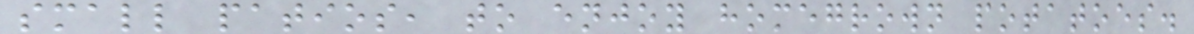small patios, to enjoy homegrown potatoes.
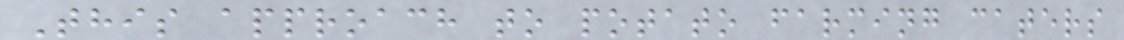This approach to potato farming caters
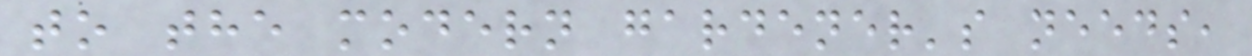to the modern gardener's needs,
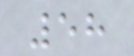58
